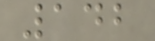142
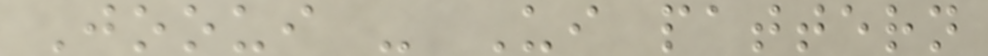Jooui - Ui pattern
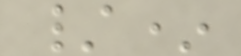/*
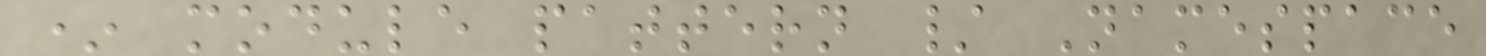* module pattern / Namespace
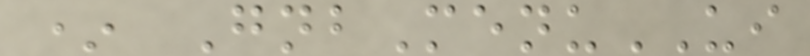* GnbMenuUI
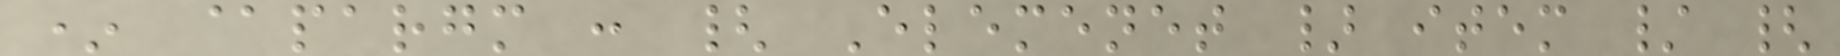* @pargm : { Elemenet } item / {
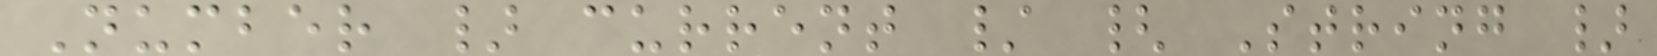Number } current / { String }
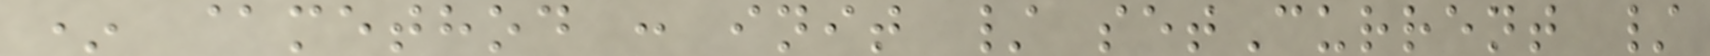* @method : init / setCurrent /
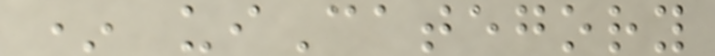* uiCategory
